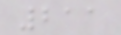211
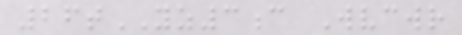26tYZ3c Wvcwr
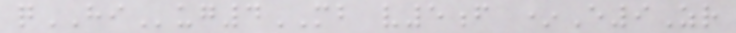qHIug4MB v5f *E9Zr
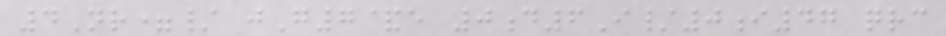4Nr=/ jG7&e 0d6I/0i47 qrc
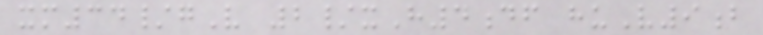xm34/gV 2/xH4df huV9b
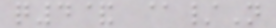q4& @/N
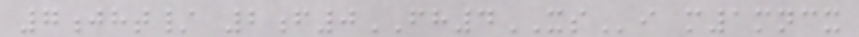7jht/ 2f0FH4XSi m1mncx
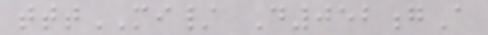tttMI/ D052gA
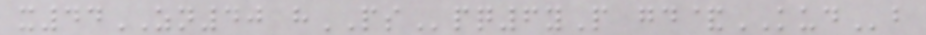x44ZN40 hPSpq6yP gd&KUDb
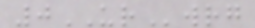0URwrg
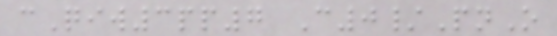cQiw3pp7 C0/PnO
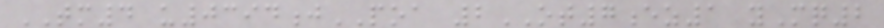TM4 u0394jPOA 2OT7ez1 yMq2
